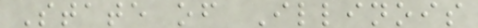State of Illinois
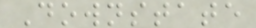Downstate
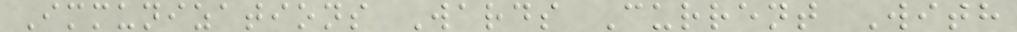Immunizations Wards Current With
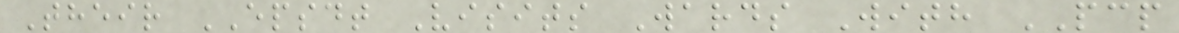Their EPSDT Visits Wards With PCP
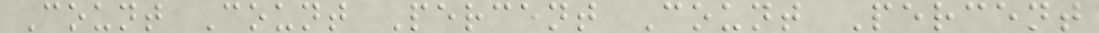Count Count Percent Count Percent
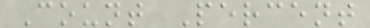Count Percent
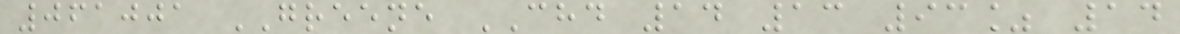061001 GREENE CHD 14 13 93% 14
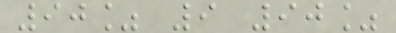90% 9 90%
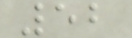52
